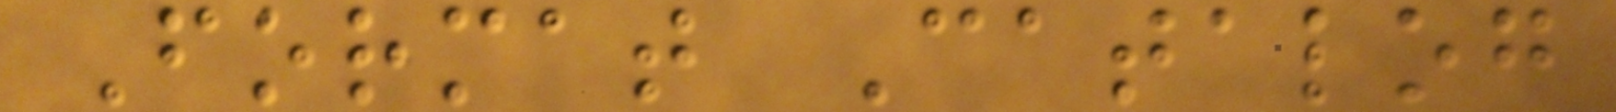Format Catalog
